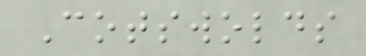Cotswolds
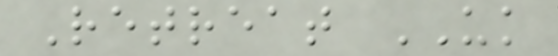Retreat UK
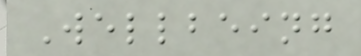Wellbeing
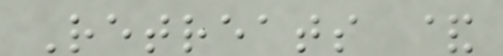Retreats &
